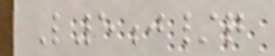L5j/q
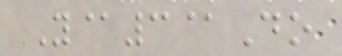Y@3@Do
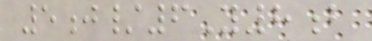5j/6Y8b
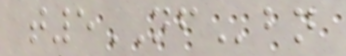t5NFbn
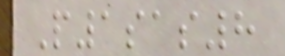P1sas8
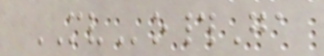MVo#Ga
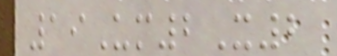19Um2X2
